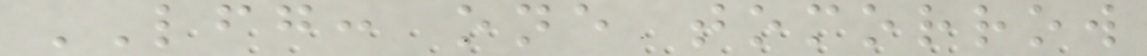LFG: one tomorrow
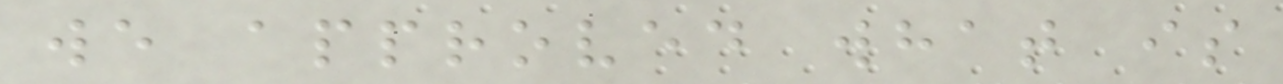we approved what is
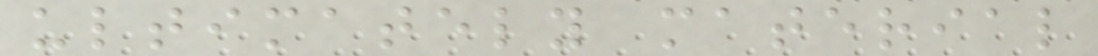ultimately material
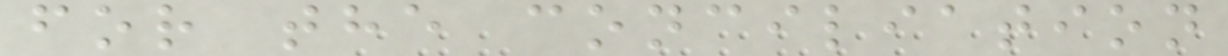for the conciliation
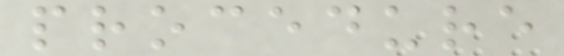procedure
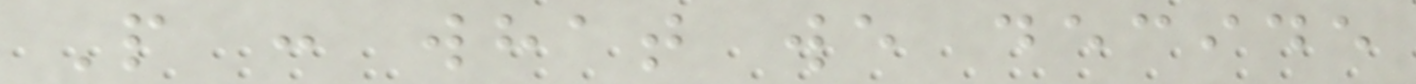P : what we decide
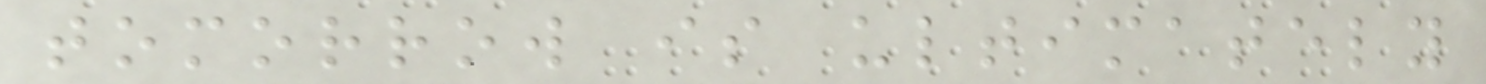tomorrow is ultimately
